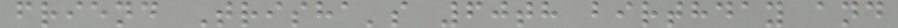friend Trisha's 60th birthday and
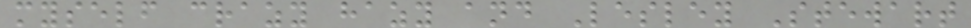myself crazy hazy and Lesley Stewart
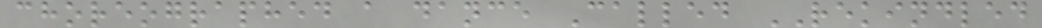choreographed a dance Called REKINDLED
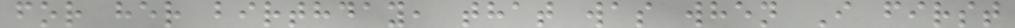for her birthday, that was when I first
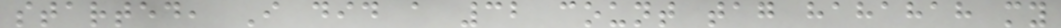started, I did a 32 count tag hahahah my
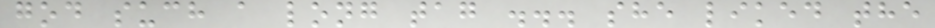god such a long tag ... she liked the
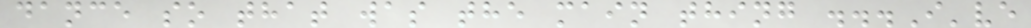dance so that was the main thing ...I've
